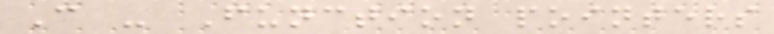C - Function pointers
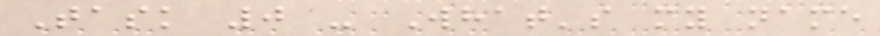Task 0 - What's my name
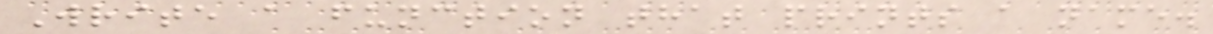Write a function that prints a name.
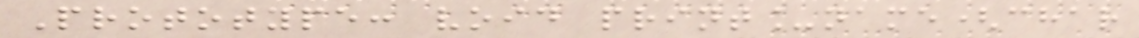Prototype: void print_name(char
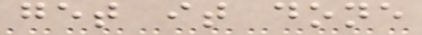get it done
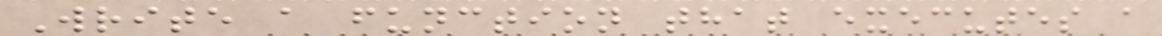Write a function that executes a
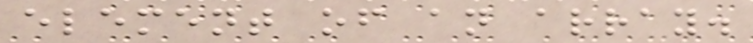element of an array.
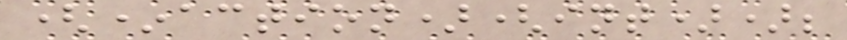(*action)(int));
